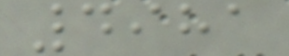4981
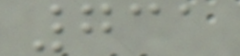731
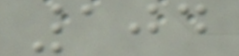104
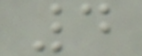4
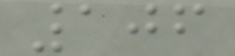106
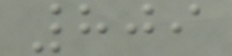809
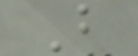B
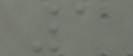1
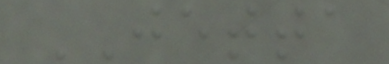JETTA
